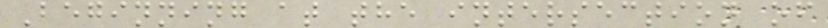Beginning at the intersection of
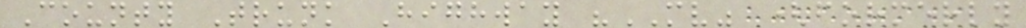County Trunk Highway "MV" (formerly
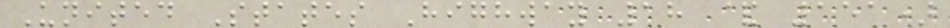United States Highway 18 & 151)
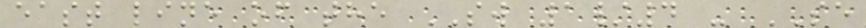east line of the SW 1/4 - SE
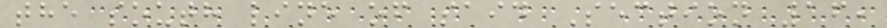the south line of said Section 16,
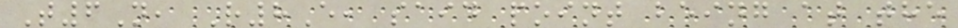T6N, R8E, said point being at the
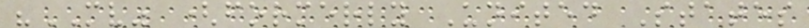"MV" (formerly United States
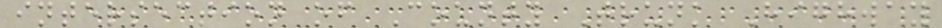intersection of County Trunk Highway
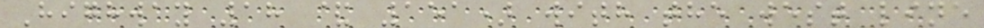Highway 18 & 151) with the west line
